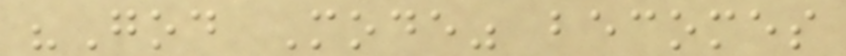"God Mode" becomes
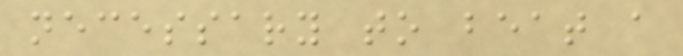necessary to beat a
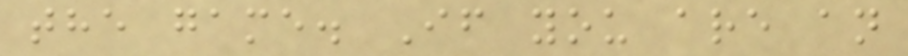the game. If you are an
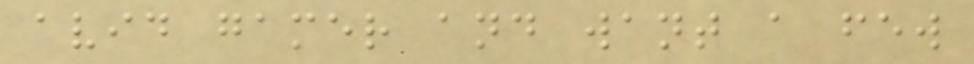avid gamer and want a few
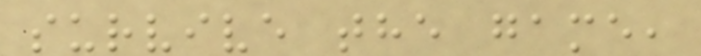survive the game,
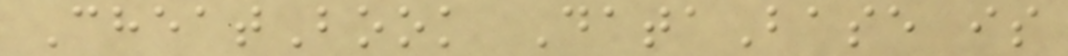CheatBook DataBase is
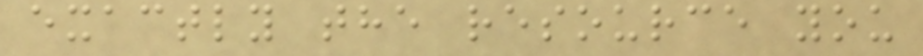exactly the resource you
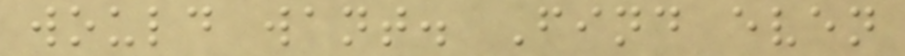would want. Find even
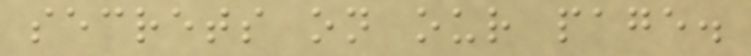secrets on our page.
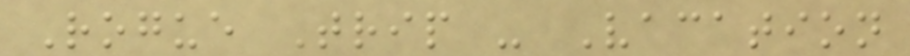Rogue Trip - Vacation
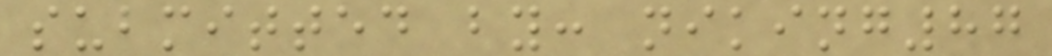submitted by: niking87
